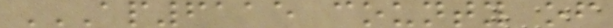AP6115 COUNTY OF
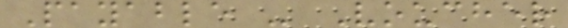Payable - Voucher
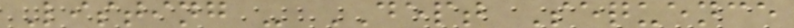Listing - DEPT Sequence
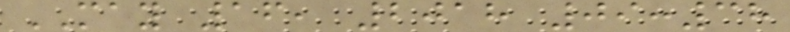MAY 16, 2018 09:38
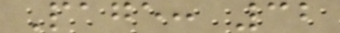Page: 32
